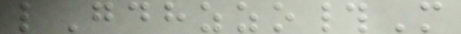lGdhzzo#M
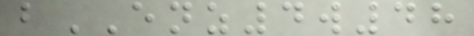bENZ4w48
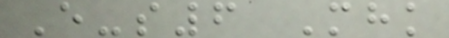E-s6 Mhk
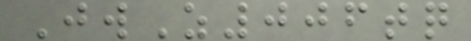JwZ006tq
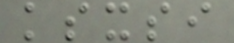ksxsi
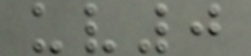uv0
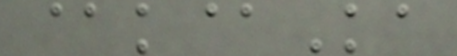@k@Ka
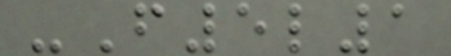-F5l1
